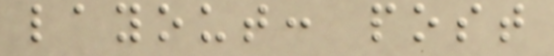layout: post
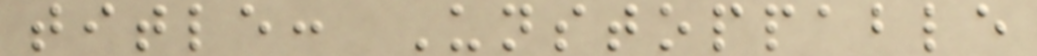title: Unstoppable
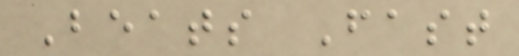Beats Fast
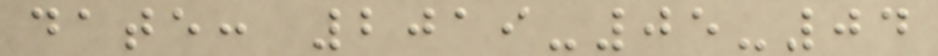date: 2019-05-04
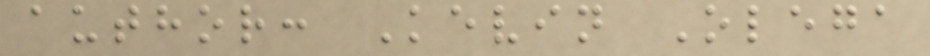author: Kevin Olega
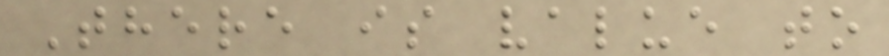There is value to
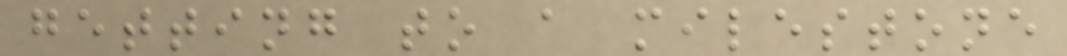getting to a milestone
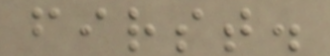first.
